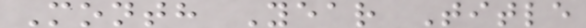Month Year Title
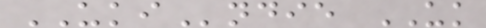UKIndie UK
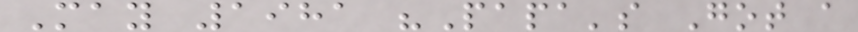May 1981 "Papa's Got a
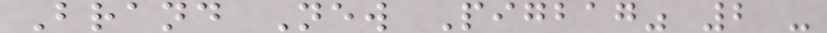Brand New Pigbag" 2 -
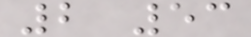2 53
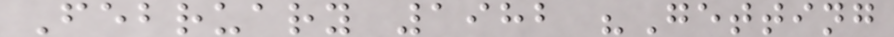February 1982 "Getting
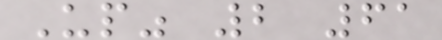Up" 2 61
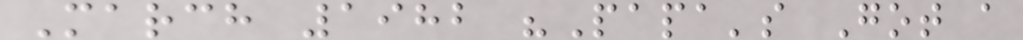March 1982 "Papa's Got a
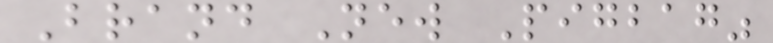Brand New Pigbag"
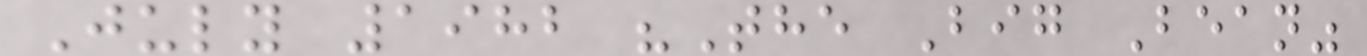July 1982 "The Big Bean"
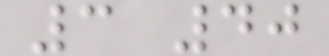3 40
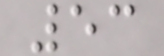53
